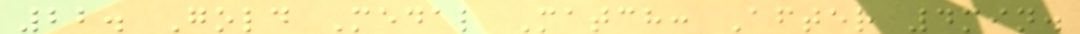22. Gold Medal Match: After 4min.
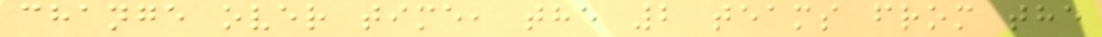change over time, the 2 teams from the
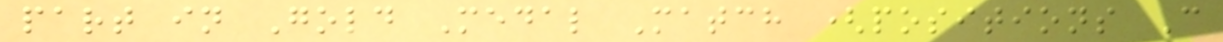part in Gold Medal Match (positions C
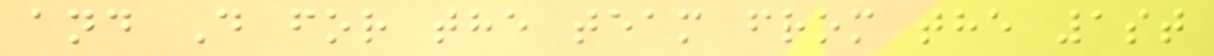and D for the team from the 1st
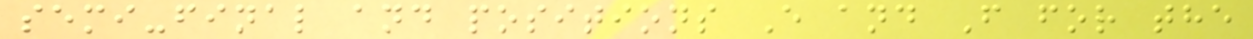semi-final and positions E and F for the
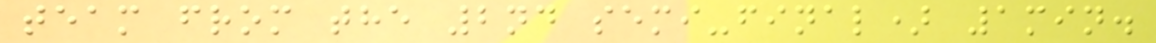team from the 2nd semi-final) 1min.
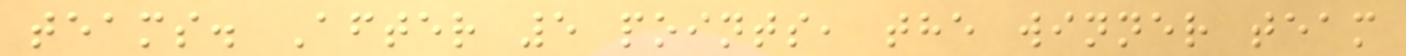teams. After 5 points, the winner team
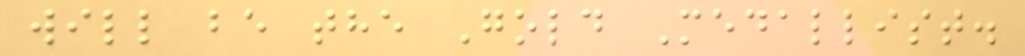will be the Gold Medallist.
